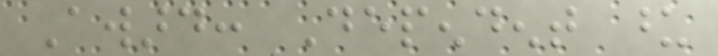Award: Dependent upon
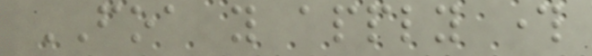FOA you apply through
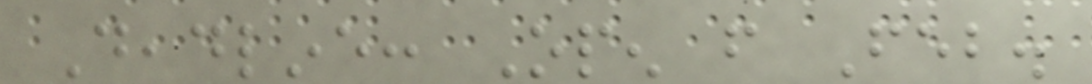Deadline: Open from Feb.
